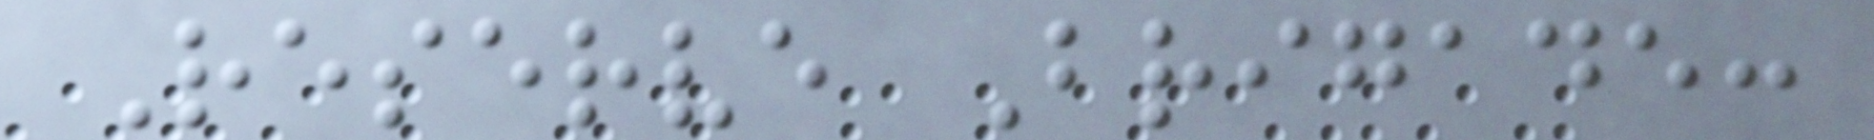Reserve Brigade:
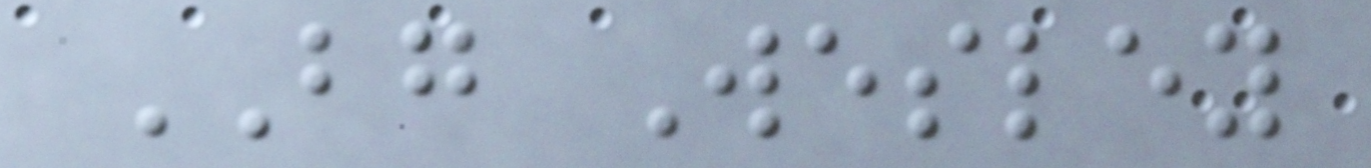BG Wesley
